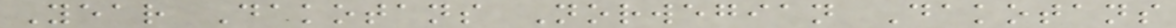Year Dakotans Norwegian Dakotans
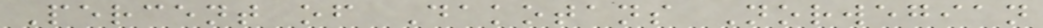Percent of Dakotans Norwegian
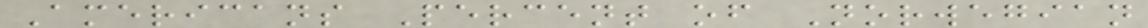Americans Percent of Norwegian
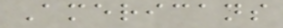Americans
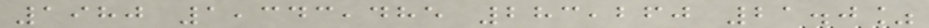1980 1,343,485 283,260 21.0%
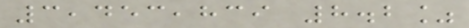3,453,839 8.2%
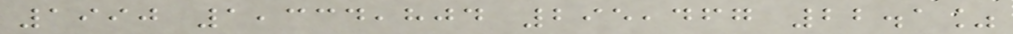1990 1,334,804 295,467 22.1%
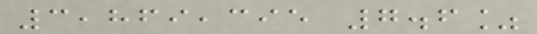3,869,395 7.6%
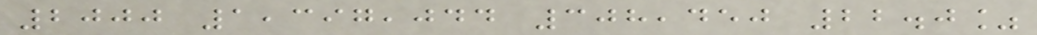2000 1,397,044 308,450 22.0%
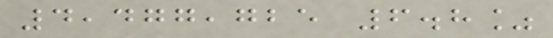4,477,725 6.8%
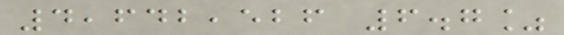4,642,526 6.7%
